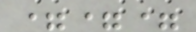===
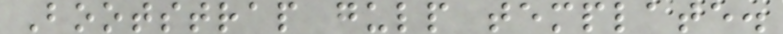Bootstrap gulp template.
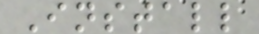Install
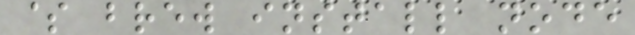$ brew install node
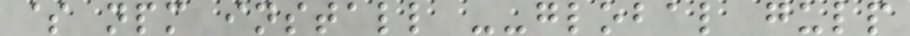$ npm install --global gulp
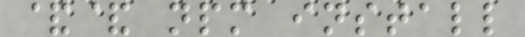&& npm install
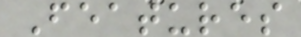Features
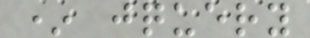* jquery
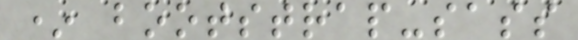* bootstrap-sass
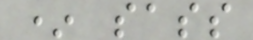* sass
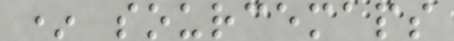* sourcemaps
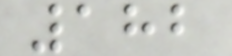182
